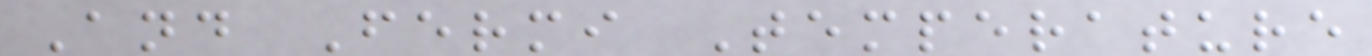And Fermi Temperature
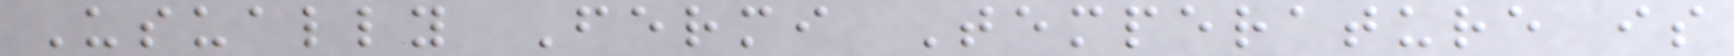Usually Fermi Temperature is
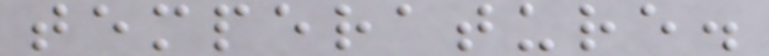temperature.
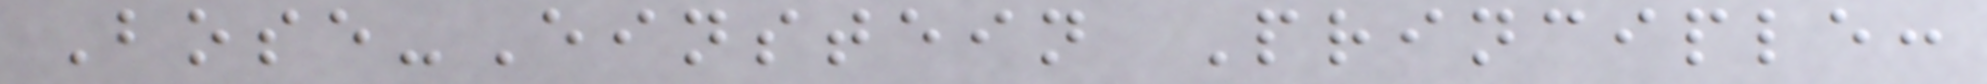Bose-Einstein Principle:
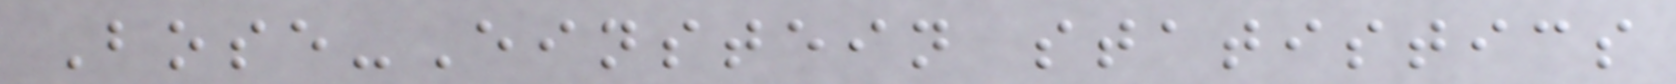Bose-Einstein statistics
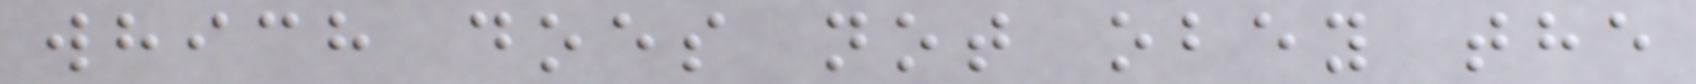which does not obey the
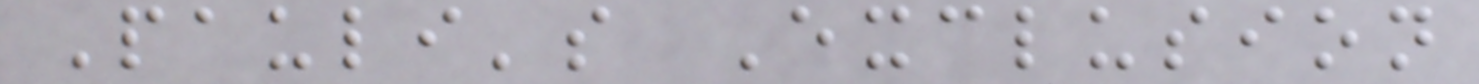Pauli's Exclusion
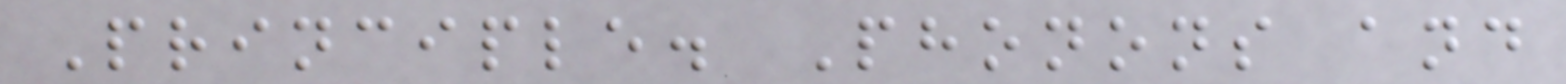Principle. Phonons and
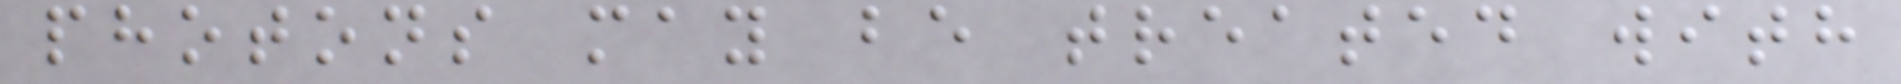photons may be treated with
